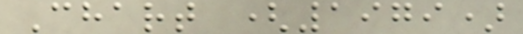Chart (1979)
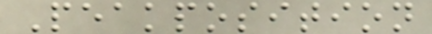Peakposition
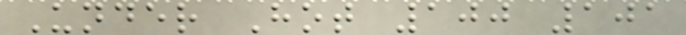Under Hot 100 101
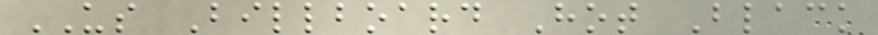US Billboard Hot Black
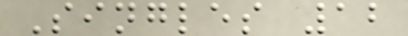Singles 12
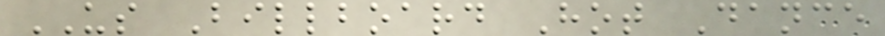US Billboard Hot Dance
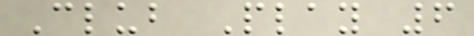Club Play 6
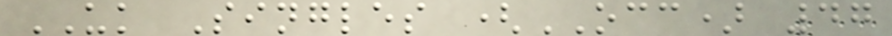UK Singles (OCC) 47
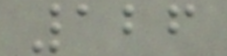126
